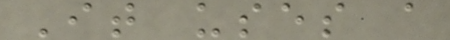It uses a
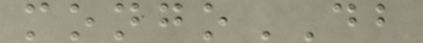mongoDB
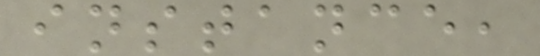instance,
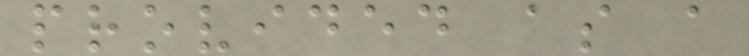provided as a
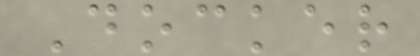Docker
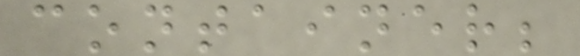container;
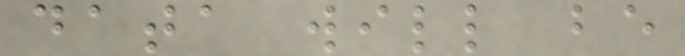data will be
